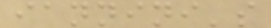iannini's
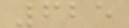625
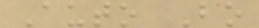Auto Bo
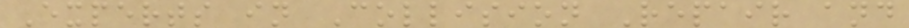Experts in Collision Repair and
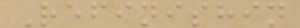Refinishin
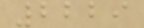2229
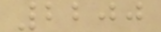2200
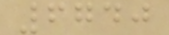6740
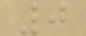0
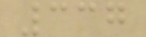337
